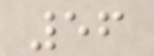56
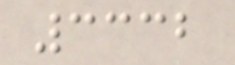3332
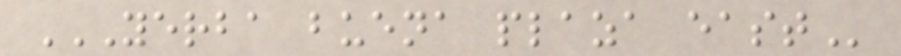YERBA BUENA PLAZA EAST
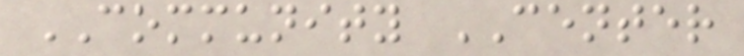COMMUNITY CENTER
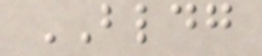BLDG
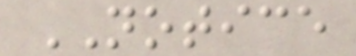NOTICE
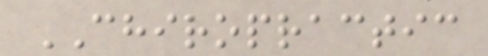CHIROPRACTIC
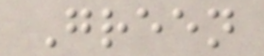Green
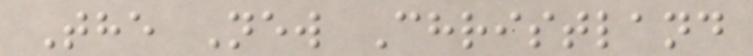The New Christland
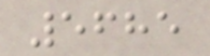5685
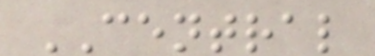CENTRAL
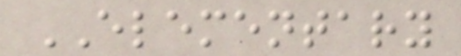ELEMENTARY
